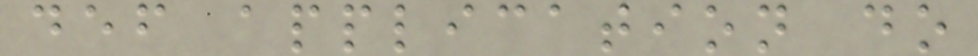def application do
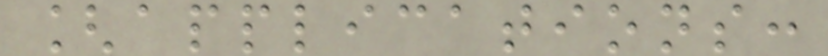[applications:
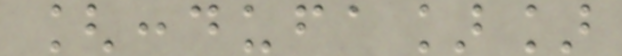[:dufa]]
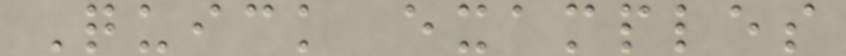Quick examples
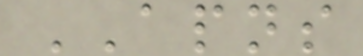APNS
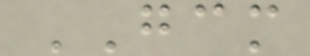GCM
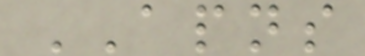APNS
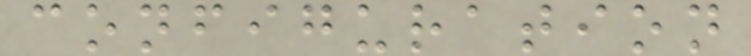configuration
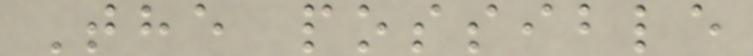The possible
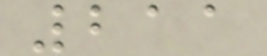211
